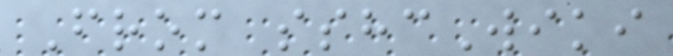From sshcWiki
